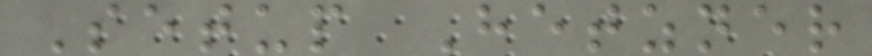Setup Hetzner
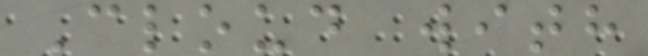Cloud with
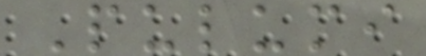Pulumi
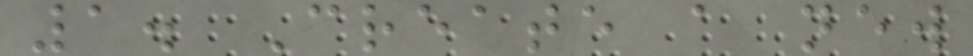1. Create a new
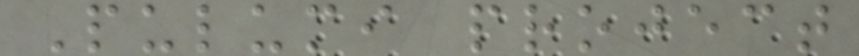Pulumi project
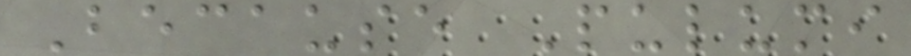Because Pulumi
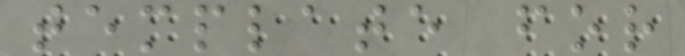template for
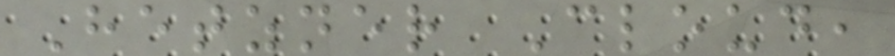Hetzner Cloud,
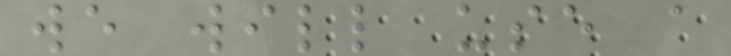we will use a
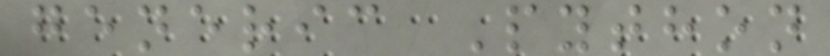generic Python
